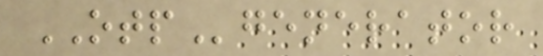OTPgenerator
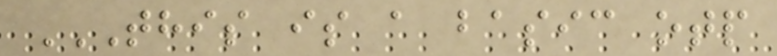THIS IS A BASIC OTP
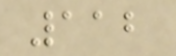112
